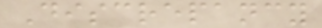Discrepancy
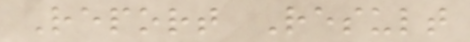Report Result
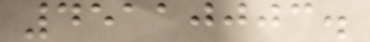45110003.
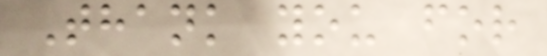Thank you for
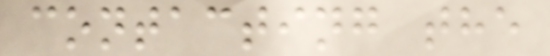contacting the
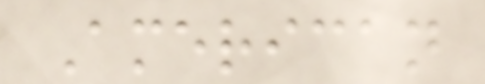American
